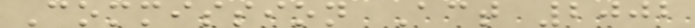Commission Act 2002
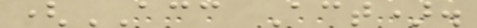(ACC Act).
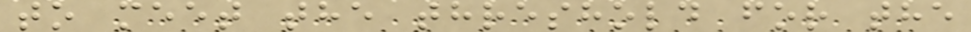to meet the threshold for the
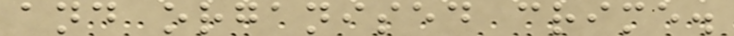and organised crime.
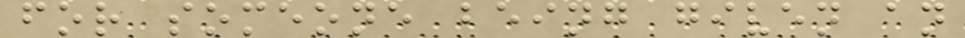for someone being given an
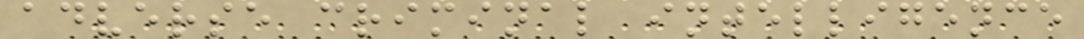adverse criminal intelligence
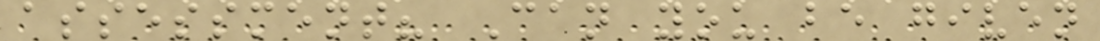assessment? Can you be given
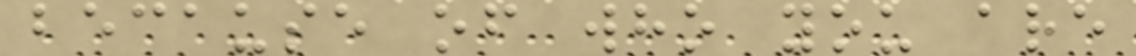because of who you are
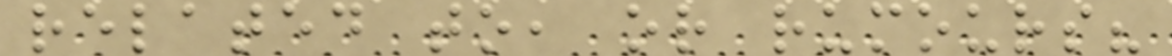related to, or rumours?
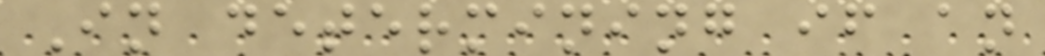In determining if an
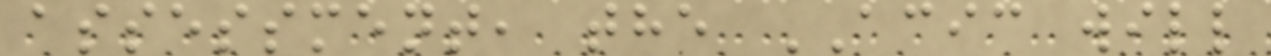assessment, the ACIC will
